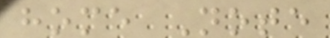home Note
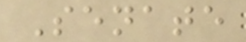Senate
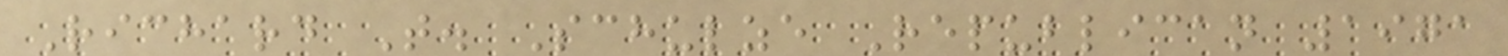Richard T. Schulze Republican 1971
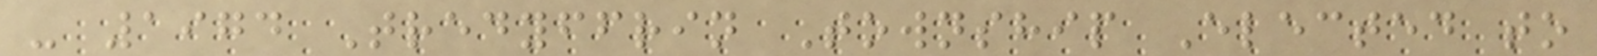- 1974 Tredyffrin Township Elected to
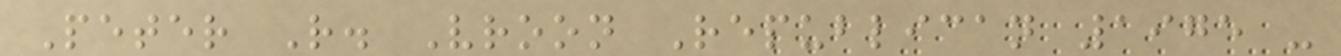Peter R. Vroon Republican 1975 -
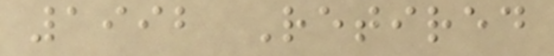1992 Retired
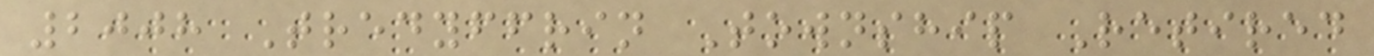2008 Tredyffrin Township Retired
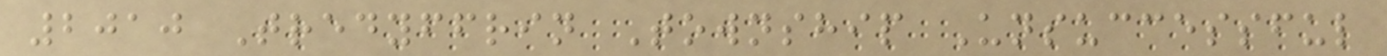2010 Tredyffrin Township Unsuccessful
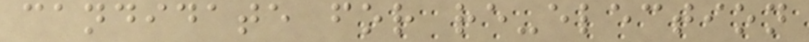candidate for re-election
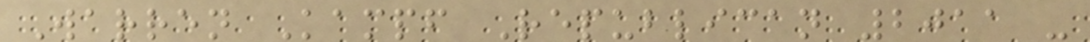Warren Kampf Republican 2011 -
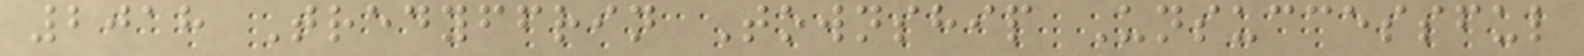2018 Tredyffrin Township Unsuccessful
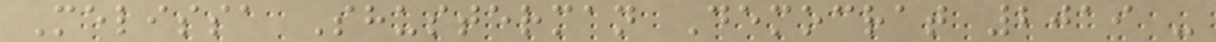Melissa Shusterman Democrat 2019 -
